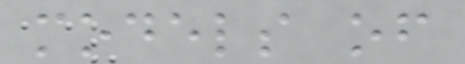models of
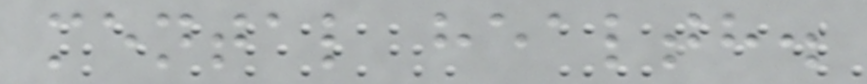mental health.
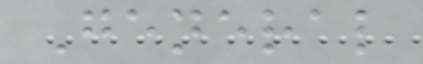General
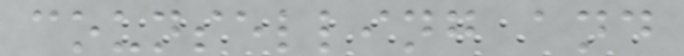counselling and
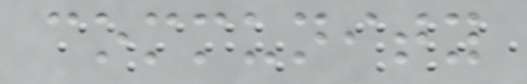community
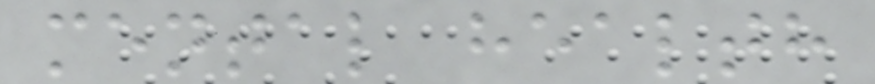mental health
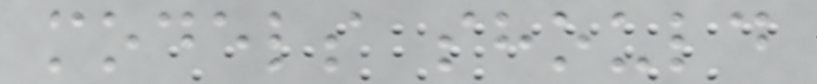models should
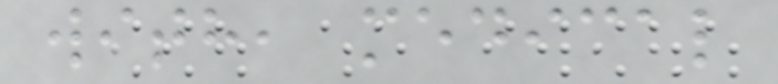with, medical
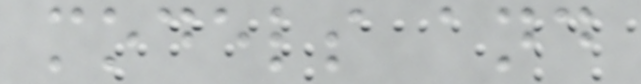models and
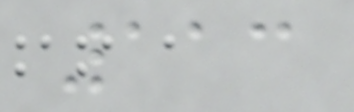113
